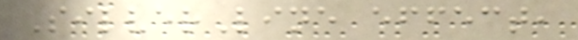SilverLine effect,
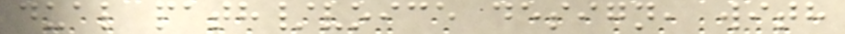dual path/voice design, with
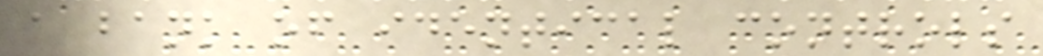a bank of identical controls
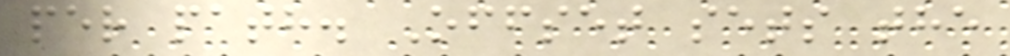per path. Offset sets the
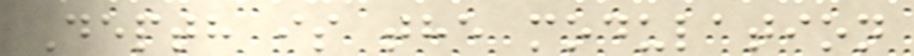Depth is the modulation
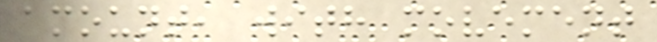amount, with movement
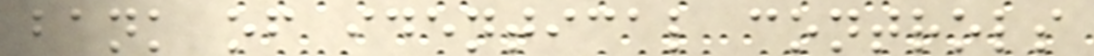bank of identical controls
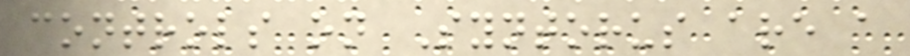controls on Syntorus are a
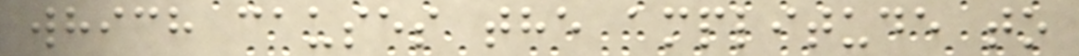which causes the amplitude to
